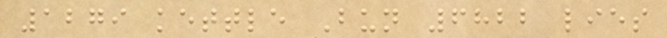1279 kettle Bun 6822 lies
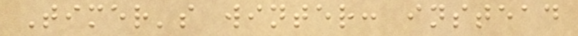Timer's winter: instead
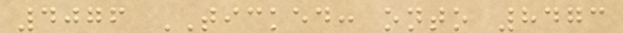4076 TICKED: onto 8473
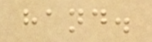hand.
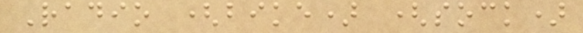Radio (bike) (sock)
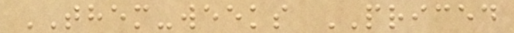THEM-weeks PRICED
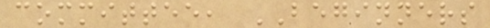committee, BEGINNERS
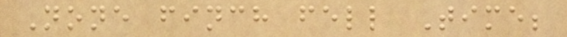None finch fell Time;
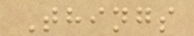Things
